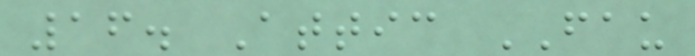16. Attic FAU
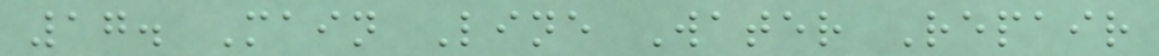17. Main Line Water Repair
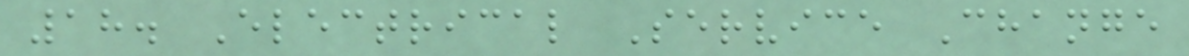18. Electrical Service Change
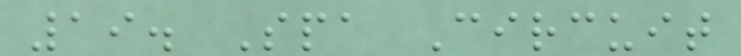19. Spa Circuit
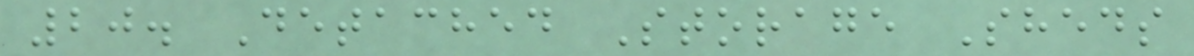20. Detached Storage Sheds
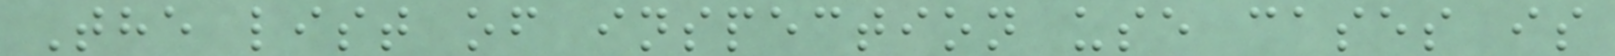The list of inspection use cases is
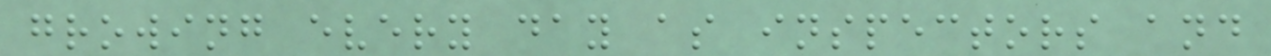growing every day as inspectors and
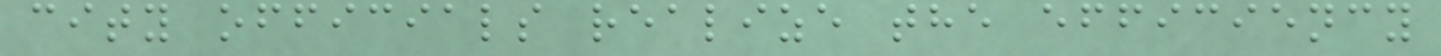city officials realize the efficiency
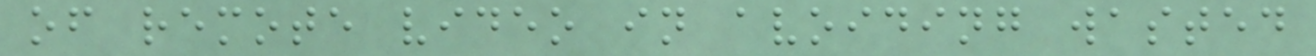of remote video in avoiding wasted
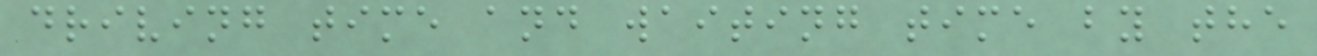driving time and waiting time by the
